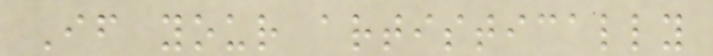If your artistically
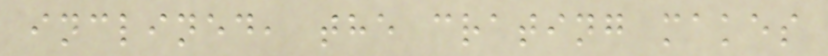inclined, the crating makes
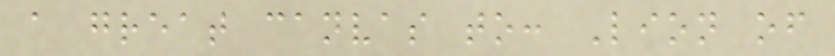a great canvas to: Lion of
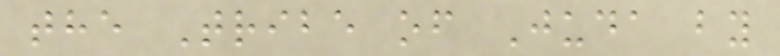the Tribe of Juda by
